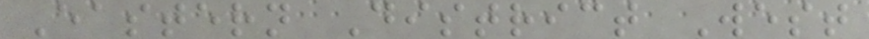Eastern District West
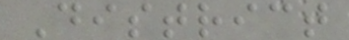District
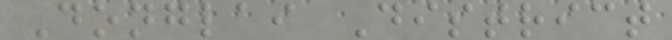Donglai District
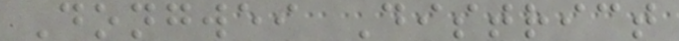Dongwei District
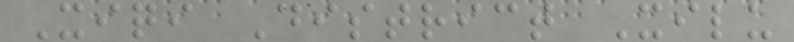Xiqi District Xilu
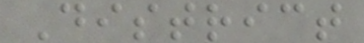District
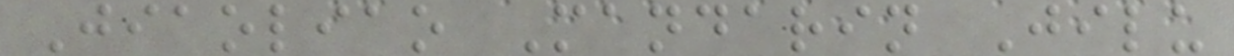Jiaoliao Mandarin Jilu
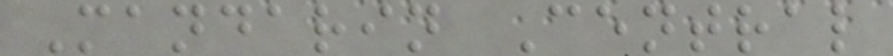Mandarin Central
